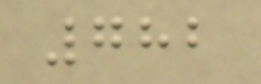782
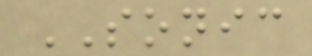SONIC
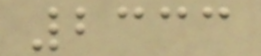2333
